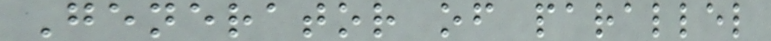Generator of parallel
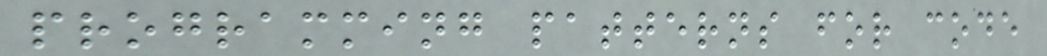programming patterns for code
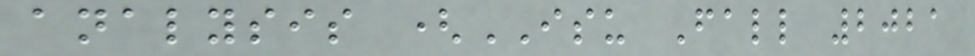analysis (ISU Fall 2021
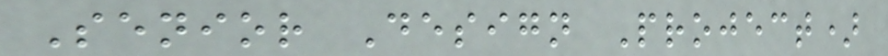Senior Design Project)
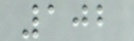102
